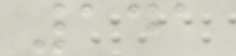141
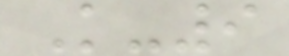K-9
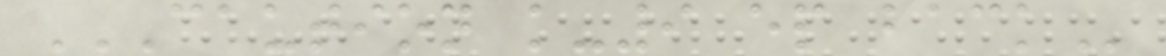CAUTION K-9 EP BACK
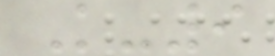K-9
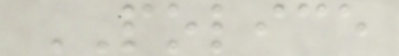POLICE
